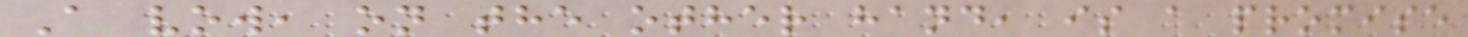A vow, on the other hand, is a promise
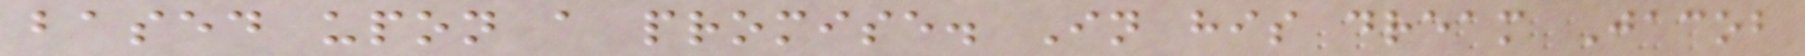based upon a promise. In his dream Jacob
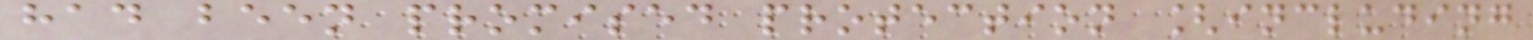had been promised protection [including
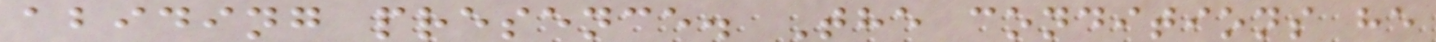abiding presence. The conditions he
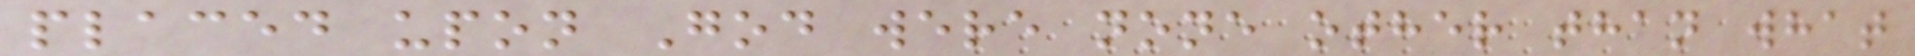placed upon God were none other than what
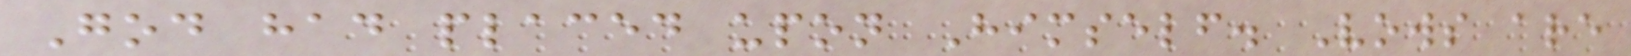God had placed upon Himself. Vows are
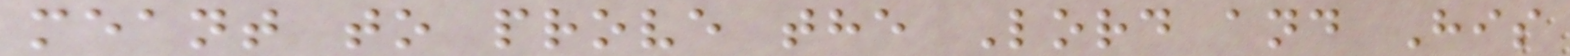meant to prove the Lord and His
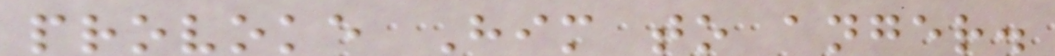provoke Him to anger.
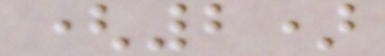(2)
